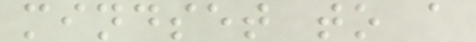mindset to a
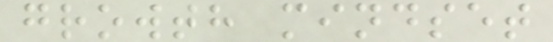growth mindset
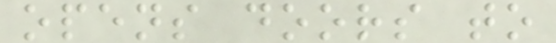opens doors to
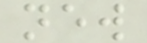new
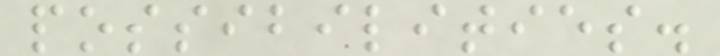possibilities.
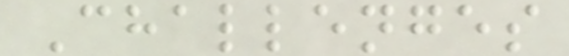Challenges
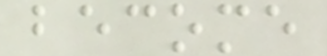become
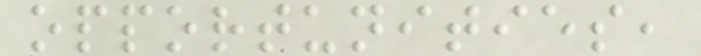opportunities,
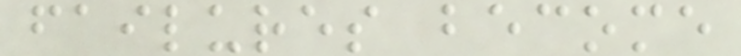failures become
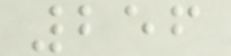256
